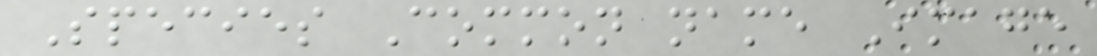Species Common name Image
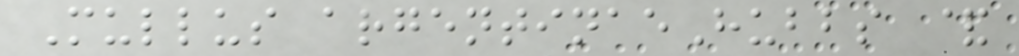Mullus argentinaeHubbs &
